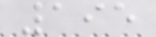195
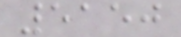5150
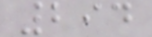294
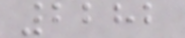2282
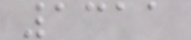1311
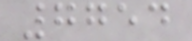7754
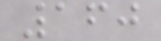160
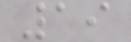19
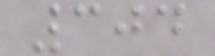304
